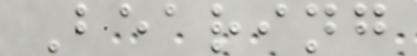Bearing
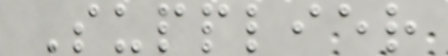Supplier
